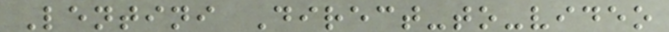Lentini Direct-to-video
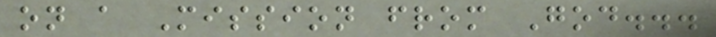on a Mission from God...
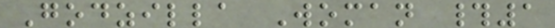Godzilla Woman #1
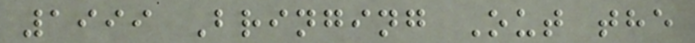1999 Bringing Out the
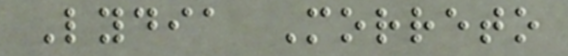Lydia Morreto
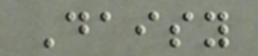Daisy
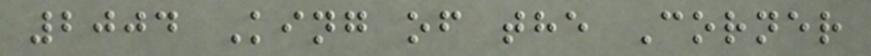2004 King of the Corner
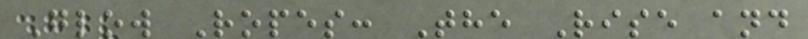Glow Ropes: The Rise and
